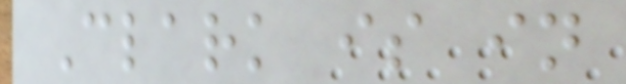Clark is in
